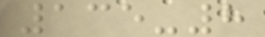135-8
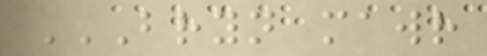BRYN MAWR
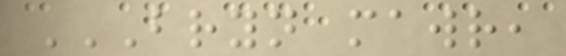BRYN MAWR,
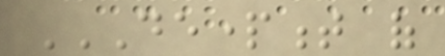DEPARTMENT OF
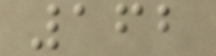162
